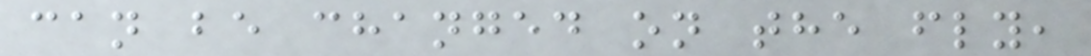can be changed on the fly,
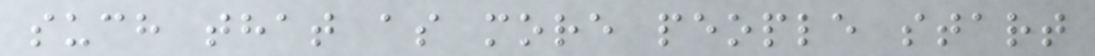such that as more people start
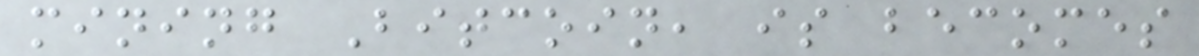mining Bitcoin, is becomes
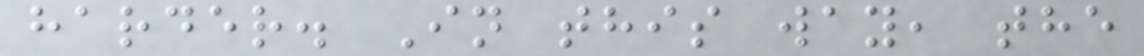harder. In this way, the
